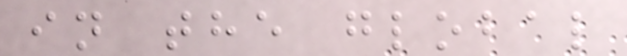in the global
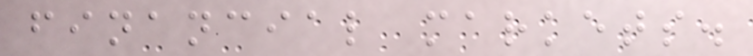financial markets.
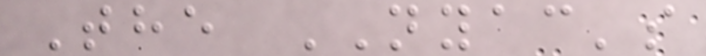The NYAC's
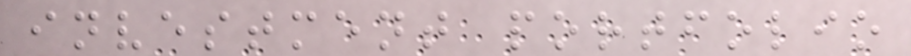investment portfolio
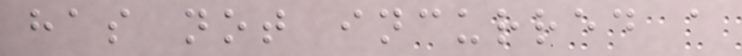has not incurred a
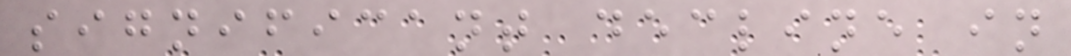significant decline in
